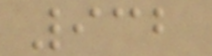932
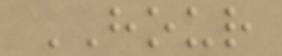HOUR
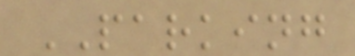PARKING
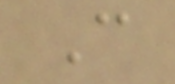C
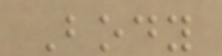Body
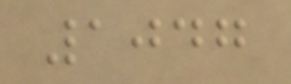1047
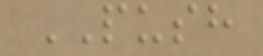PUSH
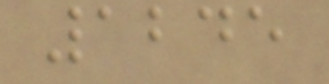1245
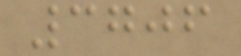3706
